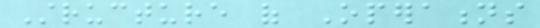Structure of Operations
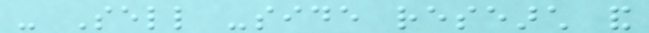- Sell -side research and
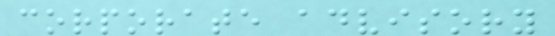corporate advisory
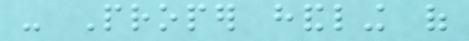- Proper handling of
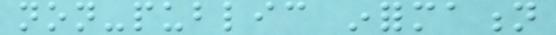non-public information
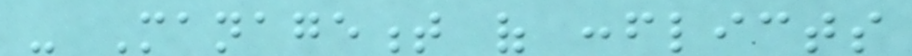- Management of conflicts
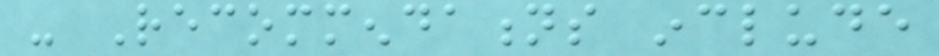- Recommendations include
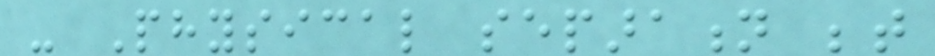- Physical separation between
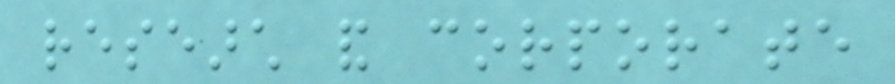research and corporate
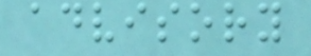advisory
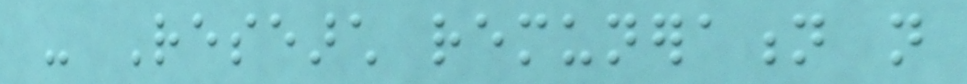- Research remuneration not
